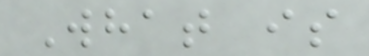What is
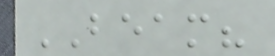BEAM?
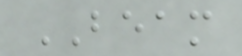BEAM
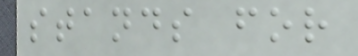stands for
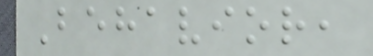Behavior,
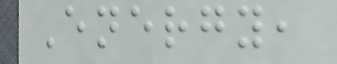Energy,
